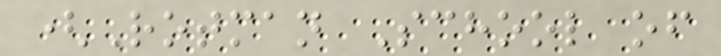(Rotman School of
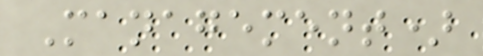Management)
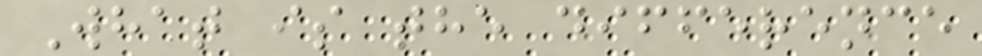What is the difference
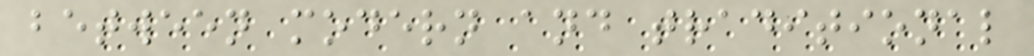between modern and traditional
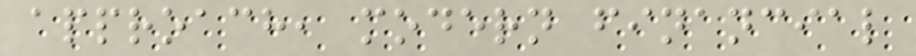approach, modern financial
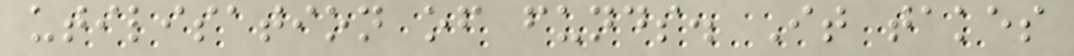utilisation of funds. It takes
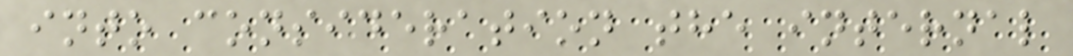into consideration the internal
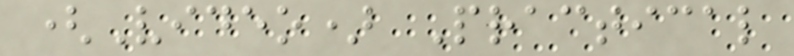(Video) Practical
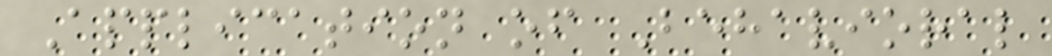Application of Behavioral
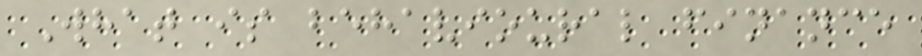What is behavioural finance
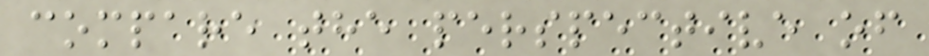compare the perspective of
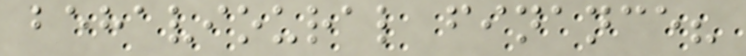behavioural finance?
